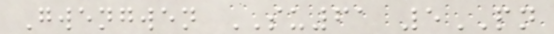Gwengwen SU61 5PN
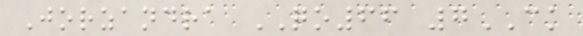Jorzandra QO66 7CK
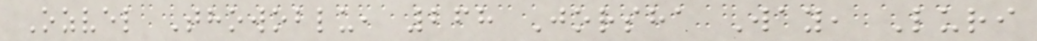Ozvel Thowoblu, 268 Jorsha Way, Luri
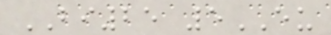BI25 5EU
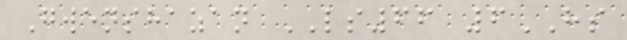Gwenshazan LS66 6HS
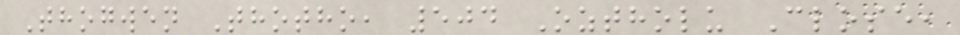Thogwen Thotho, 504 Oztholu Close,
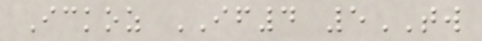Ickoz IF4 5TW
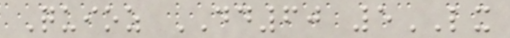Quioz DD60 5LX
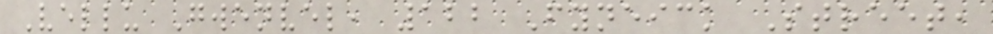Vellu Gwenvel, 122 Fyneick Street,
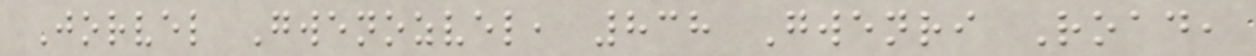Jorvel Gwenozvel, 838 Gwenri Road,
